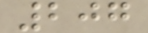207
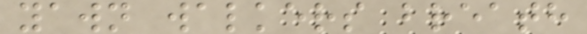yawn walkers breath
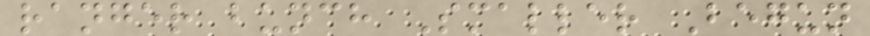ranger bunch Smaller Begun
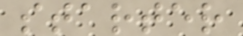starter
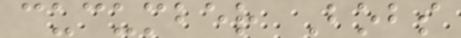cucumber Bobs
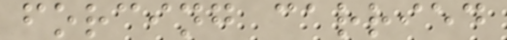forcing carried
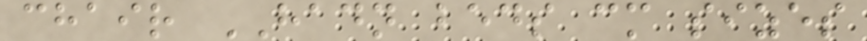chair HADN beds cm sizes
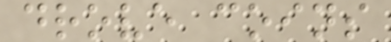drove coins
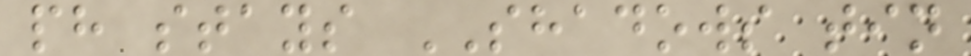ph stays SHADOWS tin
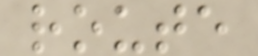route
